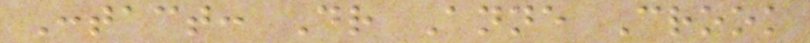Contact: Dr Anne Crook
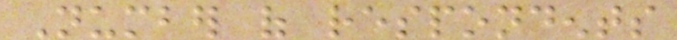Number of respondents
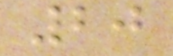20
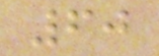60
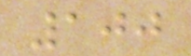100
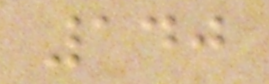140
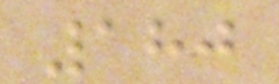180
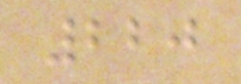220
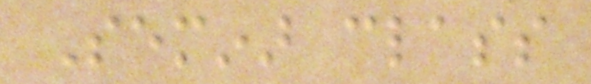Seminar class
